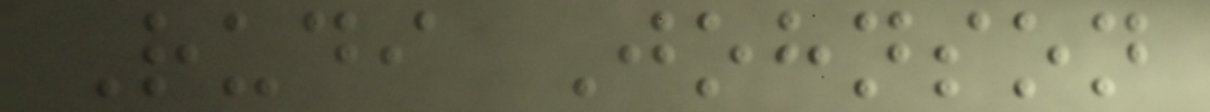Rudi Johnson
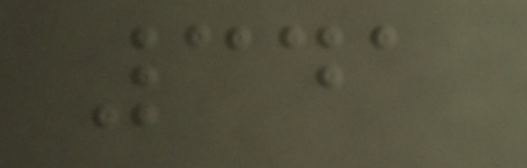341
